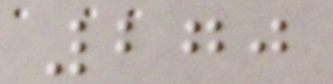270
